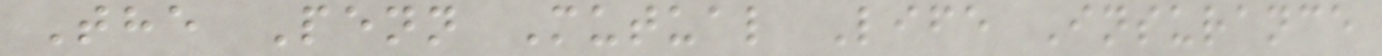The Penn Mutual Life Insurance
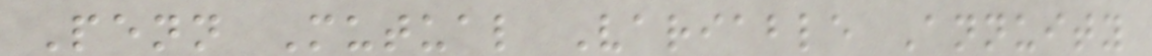Penn Mutual Variable Annuity
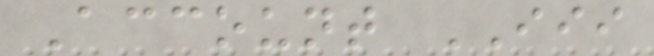Account III
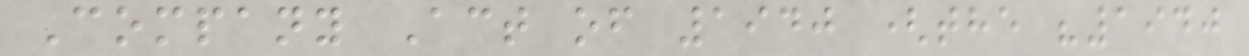Company Act of 1940 (the "1940
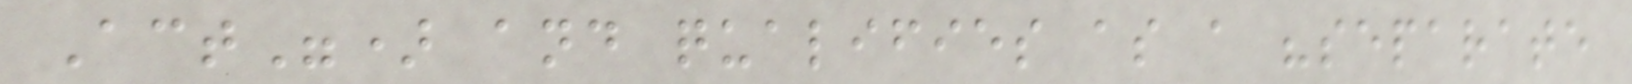Act") and qualifies as a "separate
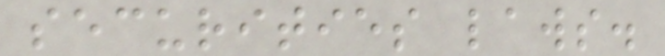securities laws.
